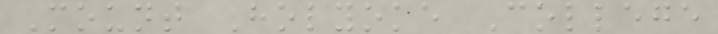Mount Holyoke College
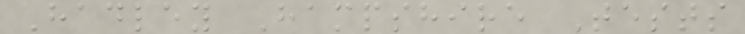Hadley Hampshire Tests
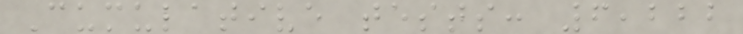Cumulative tests: 6,222
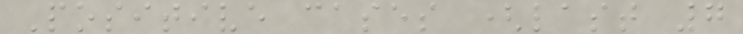Positive cases (last 7
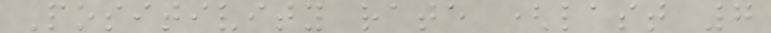Positivity rate (last 7
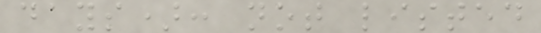days): not listed
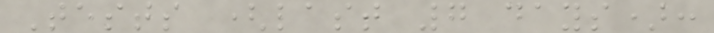Tests (last 7 days):
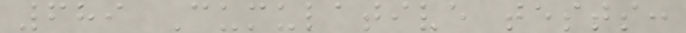689 Cumulative tests:
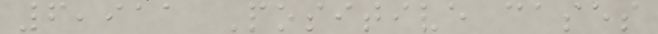6,911 Positive cases
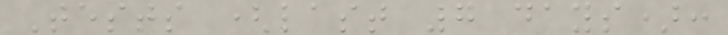Tests (last 7 days):
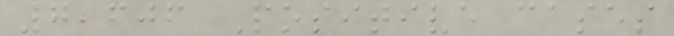7,606 Positive cases
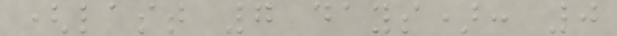(last 7 days): 0
